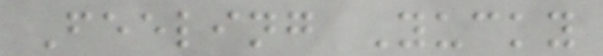Feeling Yucky
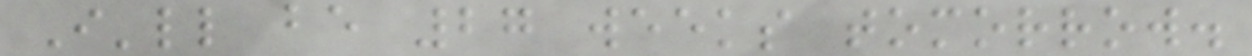I'll be 27 weeks tomorrow.
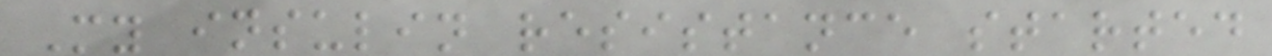My insulin resistance started
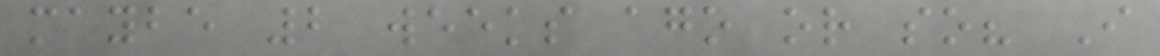maybe 2 weeks ago or so? I
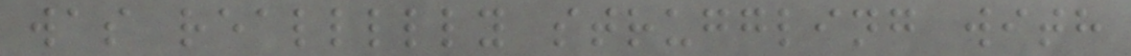was reallllly struggling with
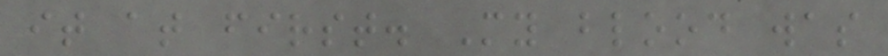it at first. My blood was
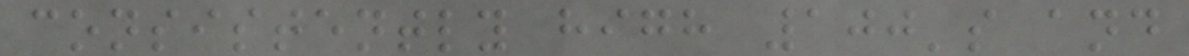consistently high 100's and
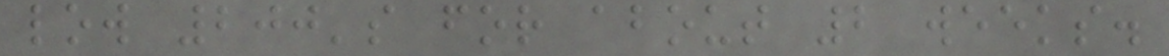low 200's for about 2 weeks.
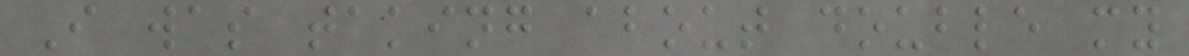I was taking about double my
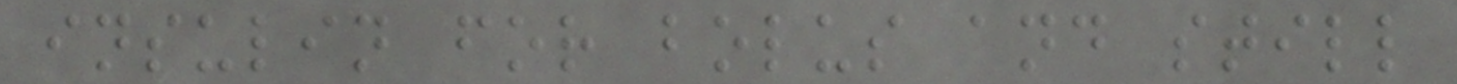insulin for bolus and still
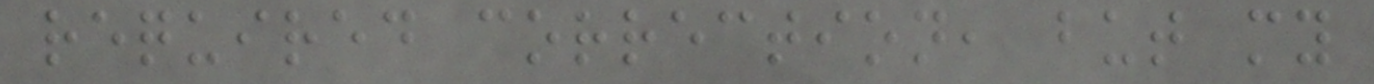required correction, but my
